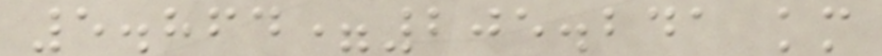5.864=205.241 km
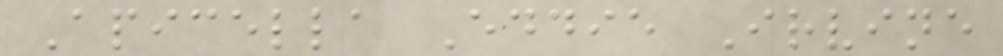Apicella Eddie Irvine
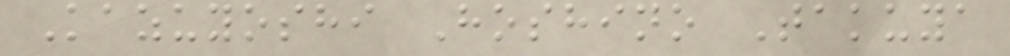Kazuyoshi Hoshino Takuya
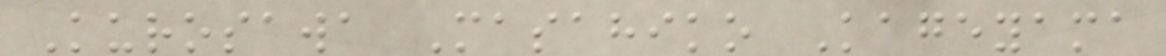Kurosawa Masahiko Kageyama
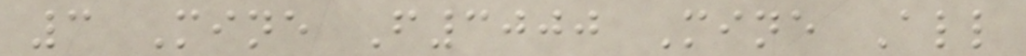3 Mine F3000 Mine All
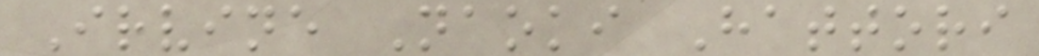Irvine Naoki Hattori
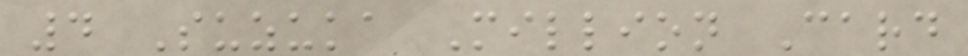4 Suzuka Million Card
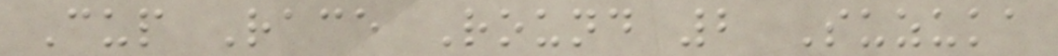Cup Race Round 2 Suzuka
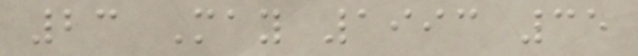23 May 1993 35
